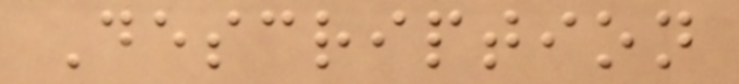Description
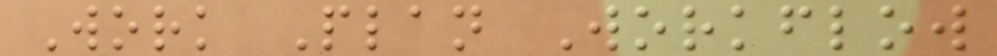Work Plan Workflow
